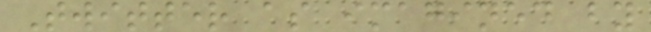Twitter as imagined by
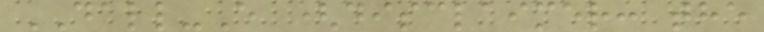DALL-E (disclaimer: the
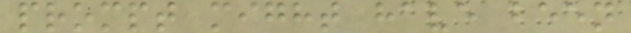prompt might have been
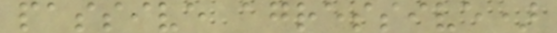passive agressive)
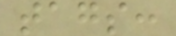tags:
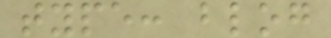type: blog
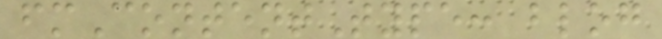fmContentType: blog
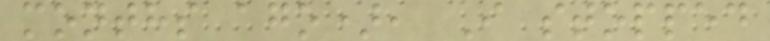months ago), I stopped
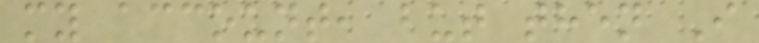my account, but then I
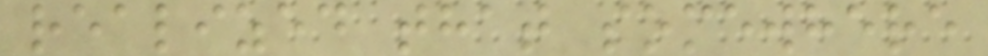realized that somewhere
